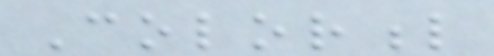Colorful
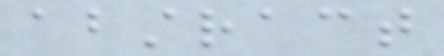abstract
